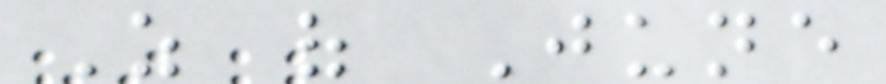As of June
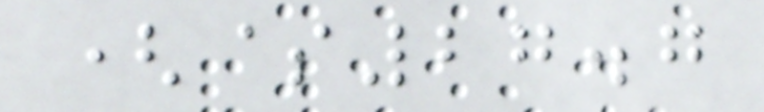($27.7
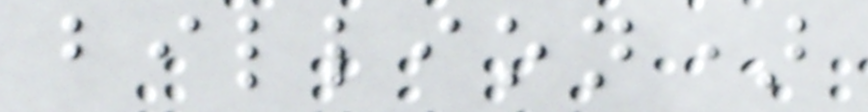billion)
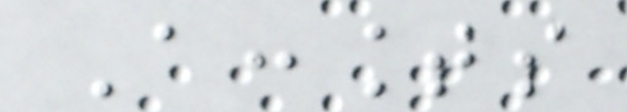Accounts
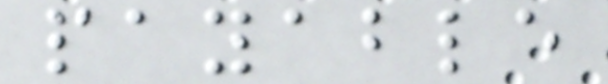payable
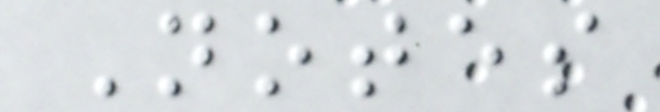Notes
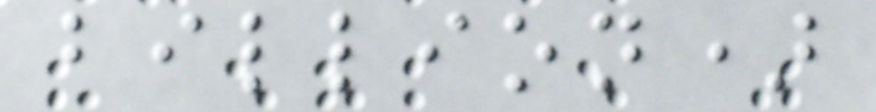billion)
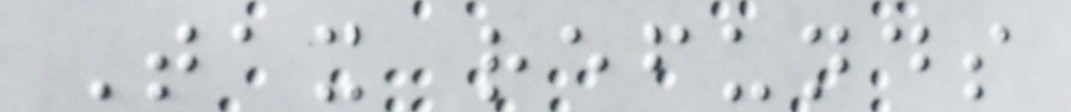Tax refunds
